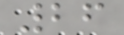26
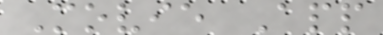Movie App
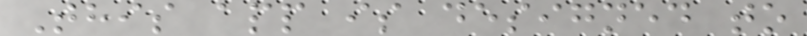This app is designed to
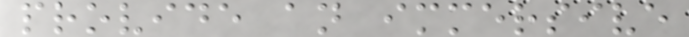provide an immersive
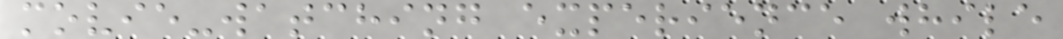movie-watching experience while
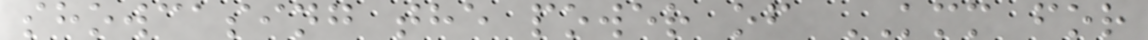showcasing the power of KMM for
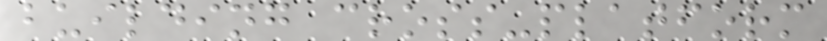building cross-platform
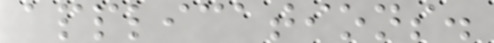applications.
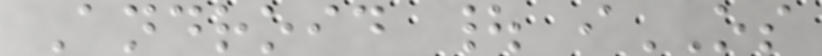Android | iOS
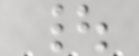|
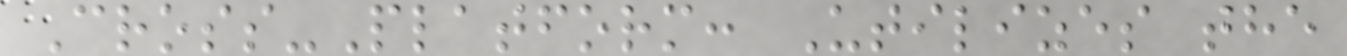Cross-Platform: Utilizes the
